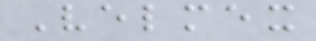Velmex
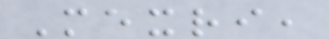Mexri,
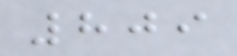809
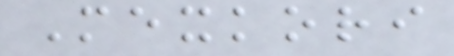Mexkori
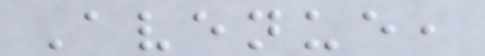Avenue,
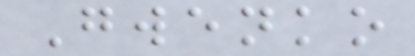Gwenko
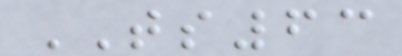TS63
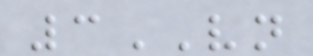3VN
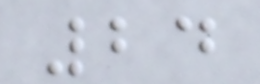24
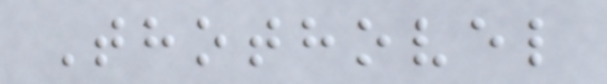Thothovel
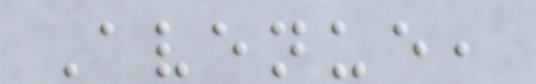Avenue,
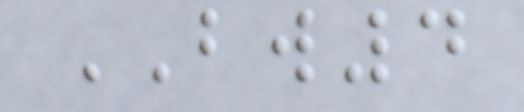BW4
